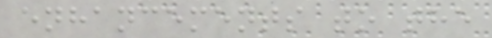enhancements to the
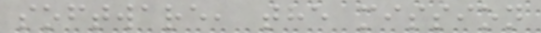software, the mission
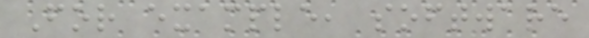For example, software
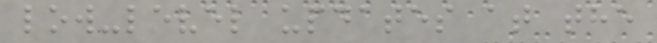low-level updates at the
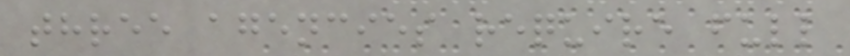three agencies require full
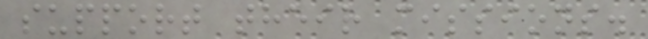support their missions.
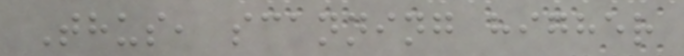Thus, scanning higher
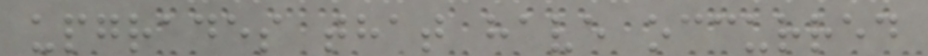upgrades that have occurred
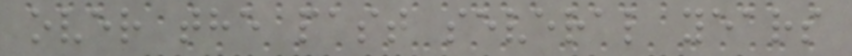over the past several years
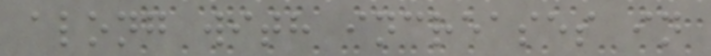along with increases in
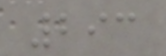293
